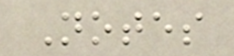Notes
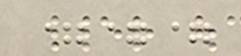===
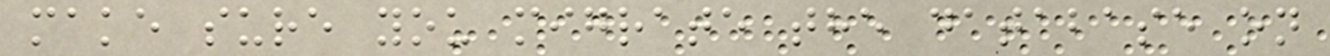make sure you migrate the database on
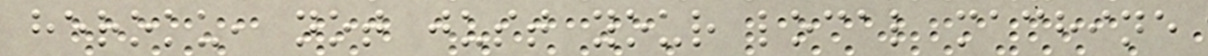heroku, not just your local machine
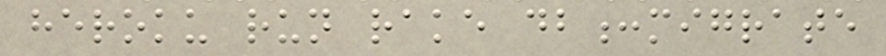heroku run rake db:migrate
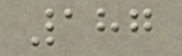187
